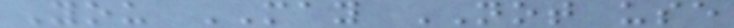You MAY NOT use
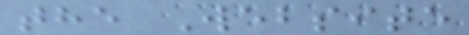the Website
